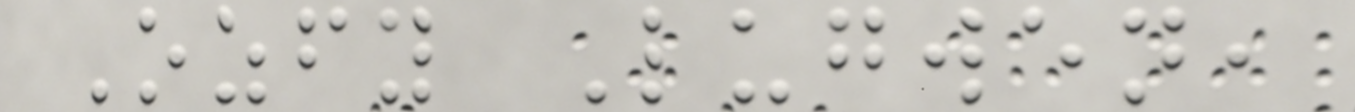Ozfy Lugwen,
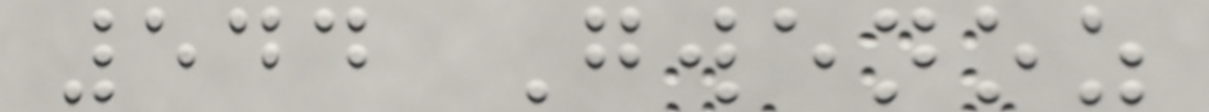544 Gwenoz
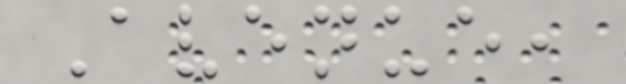Avenue,
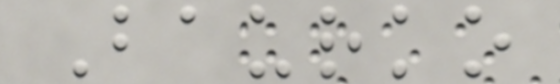Baurko
